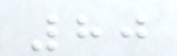80
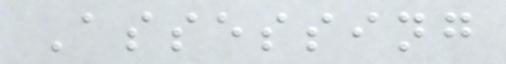Assessing
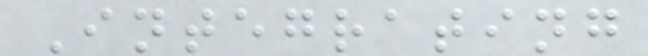Integrating
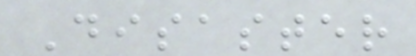Disaster
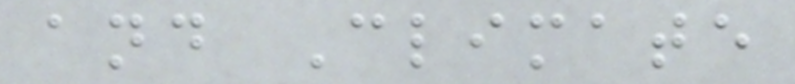and Climate
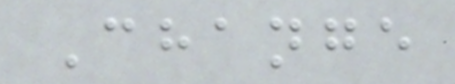Change
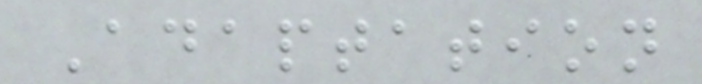Adaptation
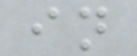in
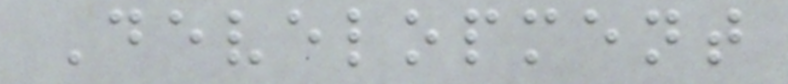Development
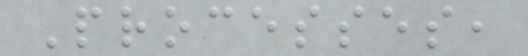Processes,
